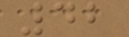42
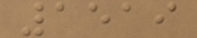1519
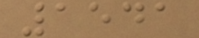1541
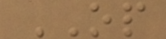OP
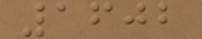1602
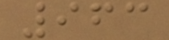963
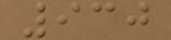930
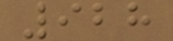928
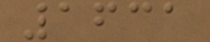1631
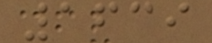1639
